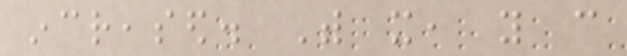increased. With it, you can
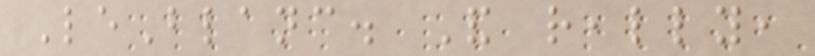LeBlanc. And really,
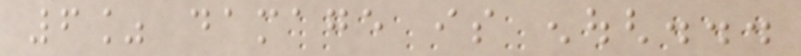6% damage is enough...
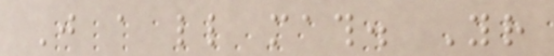Just a little math. Your
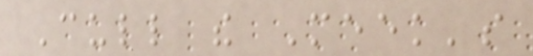Cull the Meek's
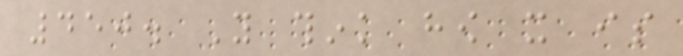450. You think how it is
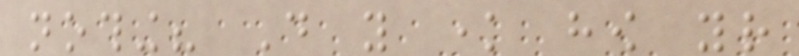nothing? Do you know how your
